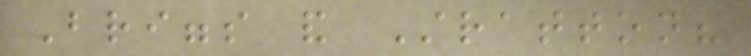Briggs and Stratton?
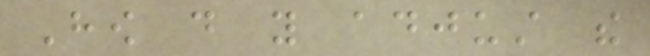How do you adjust the
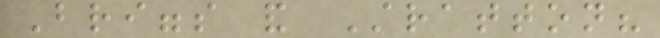Briggs and Stratton?
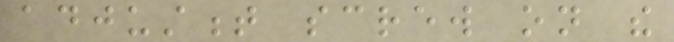adjustment screw on the
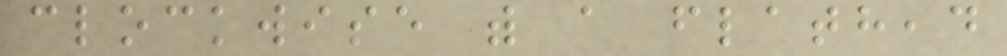clockwise with a flathead
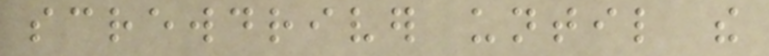screwdriver until the
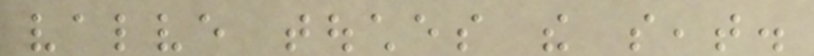valve touches the seat.
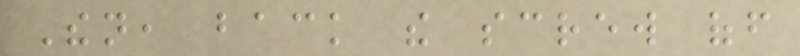Then, back the screw off
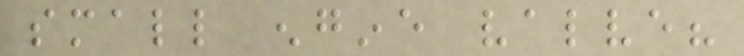small engine valve?
